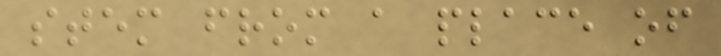stem from a place of
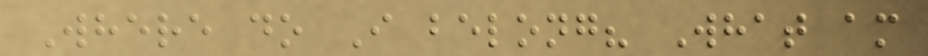Where do I belong? What am
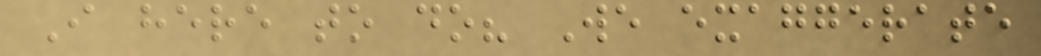I here to do? We exaggerate
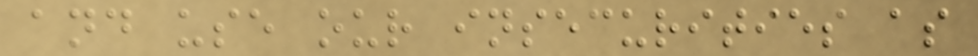and use our insecurities as
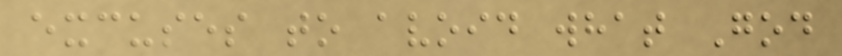excuses to avoid what God
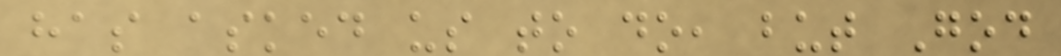has asked us to do, but God
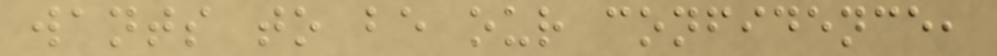wants to be our confidence,
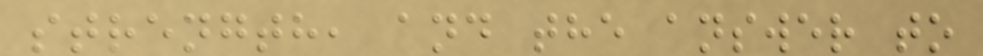strength, and the answer to
